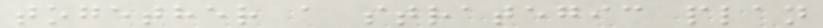together a strategic plan
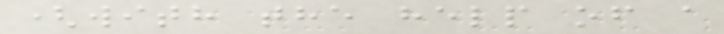(with the help of a
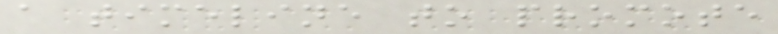a timeline to promote
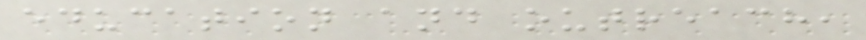education and outreach,
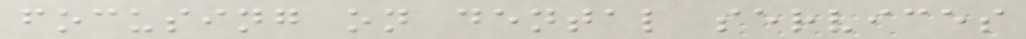focusing on dental services
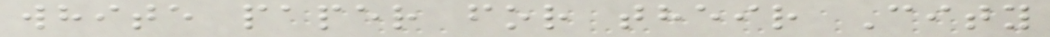white paper for their City
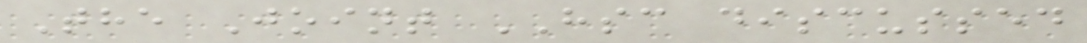The Joint HSC discussed
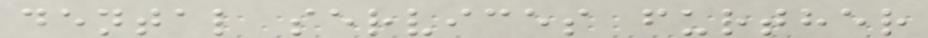dental services further
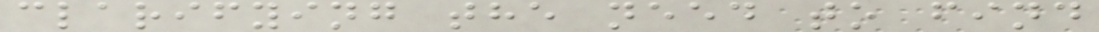clarifying the need to find
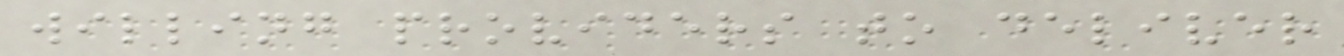willing providers to deliver
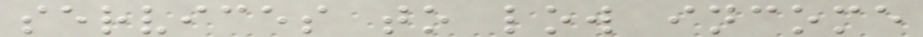services to low income
